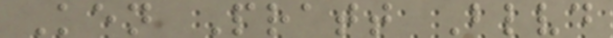Ken Pratt Blvd
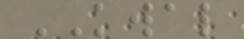KWAL
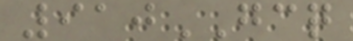910GCQ
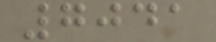7041
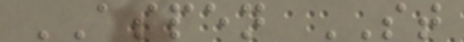ASPEN ST
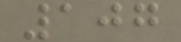107
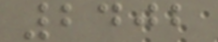2402
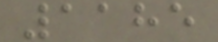1185
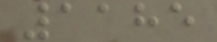1185
